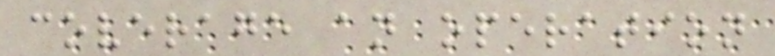coverage an operation
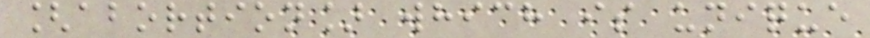[abortion] which is unique
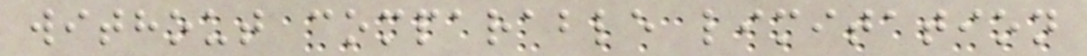without comparable limitation
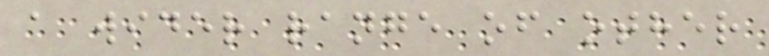a wider range of other
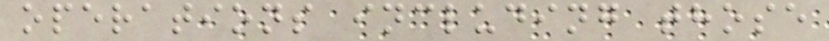operations including those
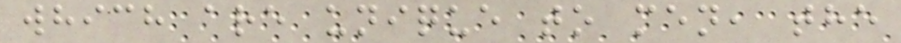which are unique to men, the
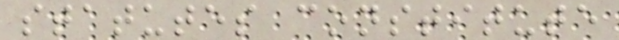statutes constitute
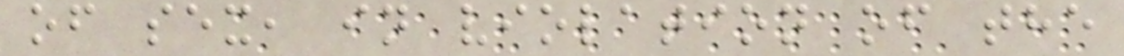of sex, in violation of the
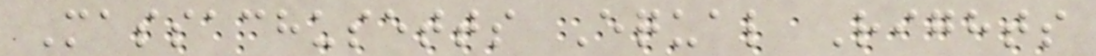Massachusetts Equal Rights
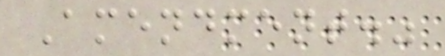Amendment."
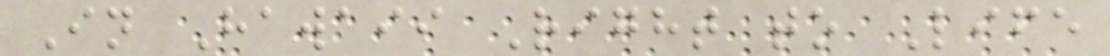In Hawaii Right to Life
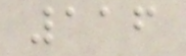116
